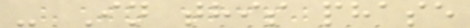- In this phase
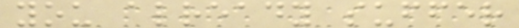you already suffer
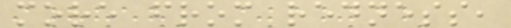more from redness,
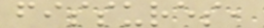fissures,
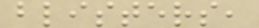blisters,
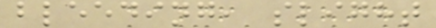bleeding, slight
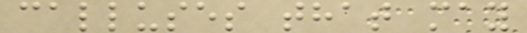calluses that may
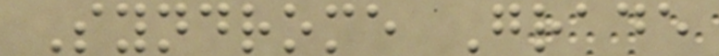Syndrome Grade
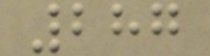287
